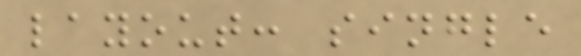layout: single
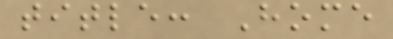title: Home
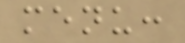menu:
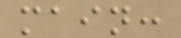main:
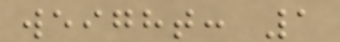weight: 1
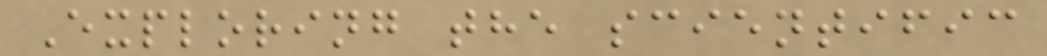Exploring the scientific
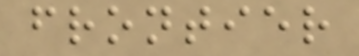frontier
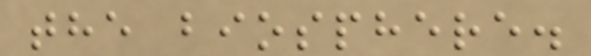the biosphere.
